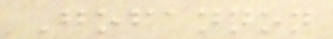Gofannon
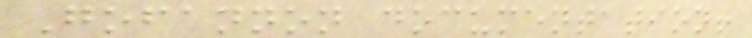Gofannon documentation!
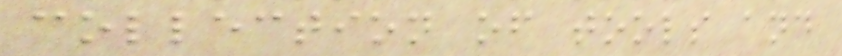collection of tools and
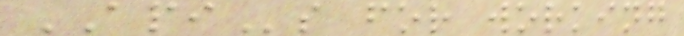APIs for working
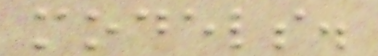models.
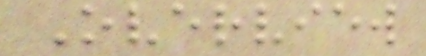Overview
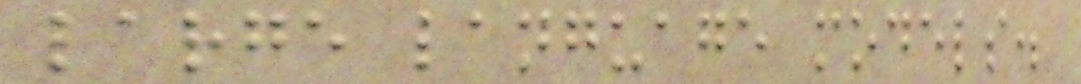large language models.
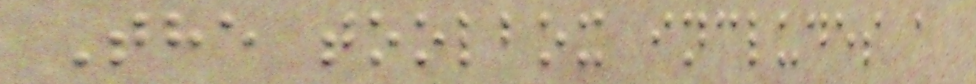The toolbox includes a
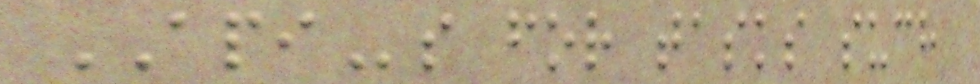APIs for tasks such
